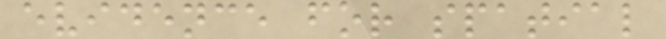evidence for spatial
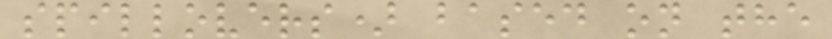spillovers) based on the
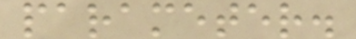parameter.
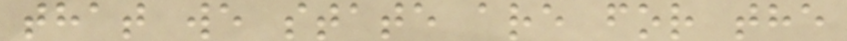that we state are for the
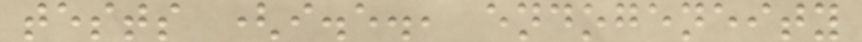tests (i.e., endogeneity
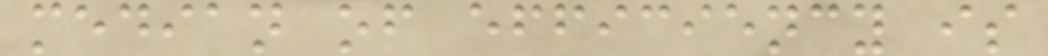median of efficiency is
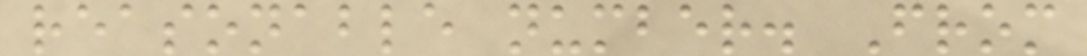reasonable number. From
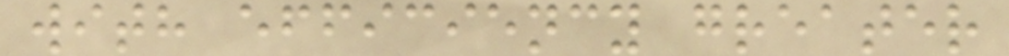with efficiency greater
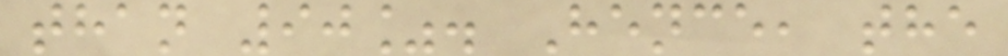than 90%. Hence, the
